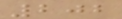202
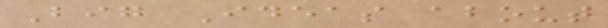Big Ideas about
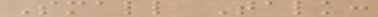Small Talk:
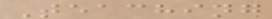Teaching
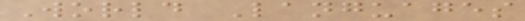World Languages
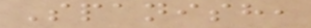Spanish,
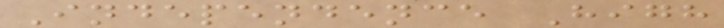Independence High
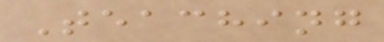Teaching
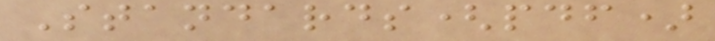Standards(pdf)
